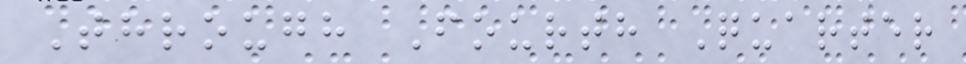Through Fourth Quarter
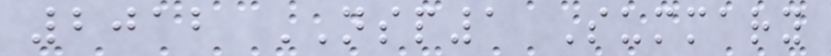2012 NSP1 Summary
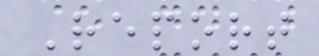Report
